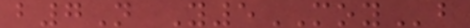b7N Y5MOYb
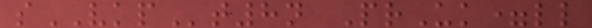sVKPt8n PrUk=ll
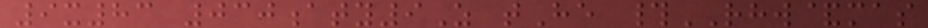9x83 030aty9Z tHe #RHW&mas
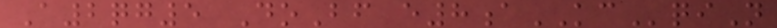A2qg5 DoBf e8aKCqiN
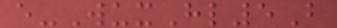e-WuxHl5B
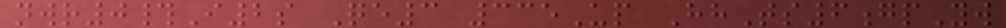nwr0#I2s Qe3 335Up HhTs6gpYw
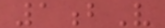1bV
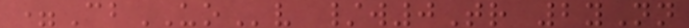=CbUOv /w0Tr 2yNn
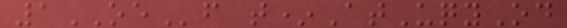1OEf t*AtUqyOd
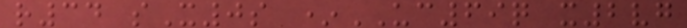r34 sX0s *UC69q x2vg
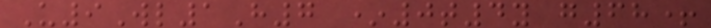U9Wl1H7 *0t4y g68+
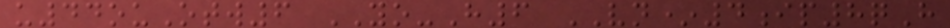u44ouOtw6 YO-H6 VN*4ip8qH
